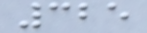325
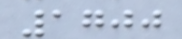1700
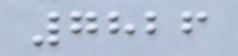7826
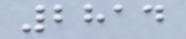2814
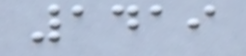1419
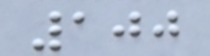100
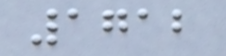1712
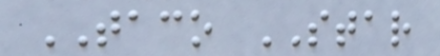TACO STAR
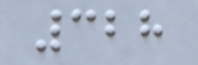328
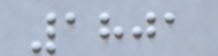1801
